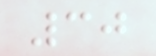30
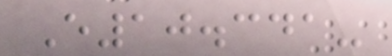E10.341-
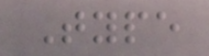Type
